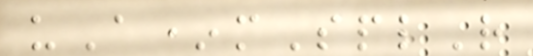uA*mSplR
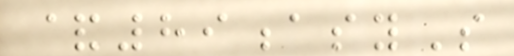&89asyS
